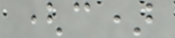(c)
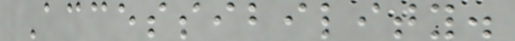Accessibility.
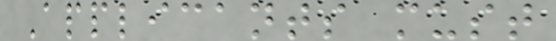Applicants must
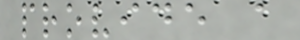provide a
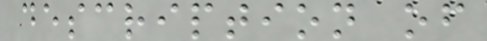description of
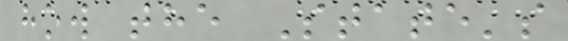how the State's
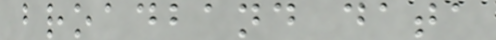broadband data
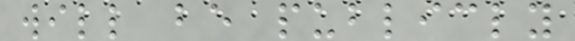will be publicly
